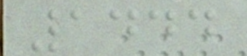1444
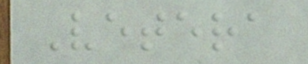Vetera
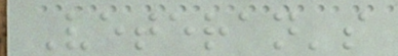Veteran's
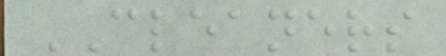CLEANERS
